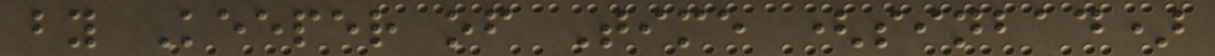by Keeper of Time (sinbad)
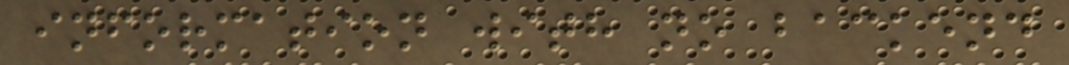information with no backend
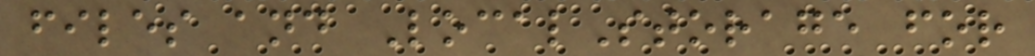files and LocalStorage for
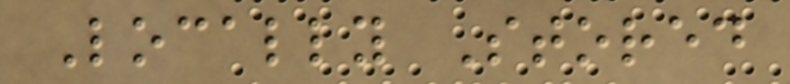Locally Stored
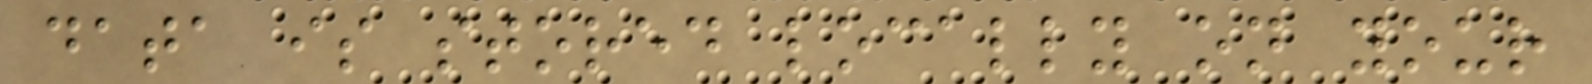data is stored locally on your
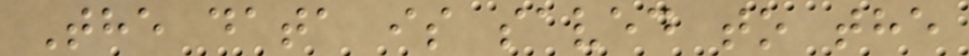The data is saved to the
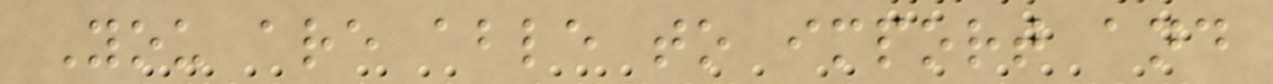You are able to import and
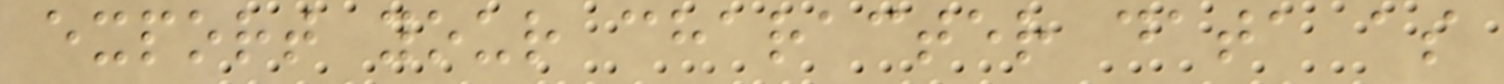export your character data as
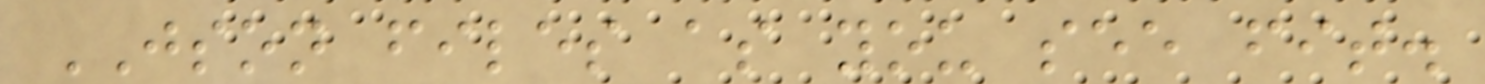JSON files as you see fit.
